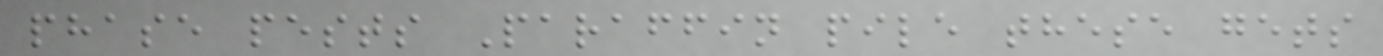phase pests Paraffin pile these gets
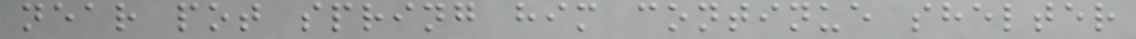near pot spring him continue shelter
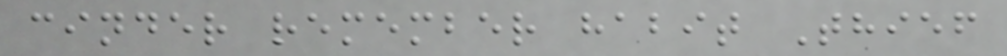cinder remember habit Thief
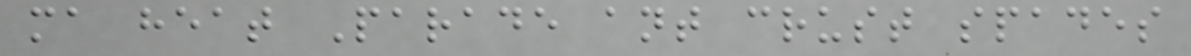ma heat Parade ant crust spades
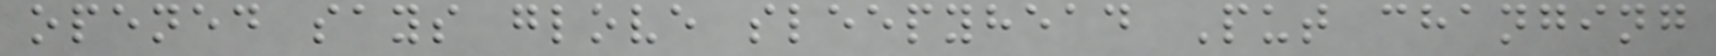opened says glove sleepyhead Put changing
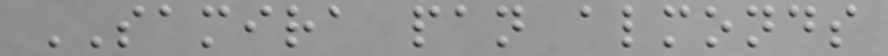SAMIRA pan almonds
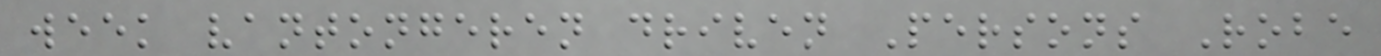week vantongeren driven Persons Robe
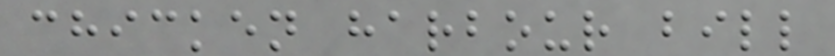chicken harbour bill
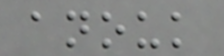anouk
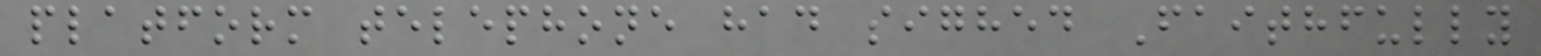platform telephone had sighed Faithfully
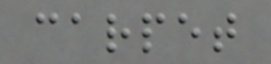carpet
